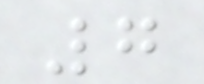7
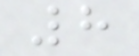8
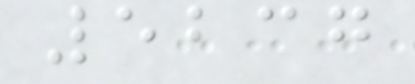5237
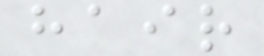hair
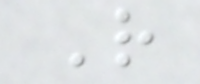R
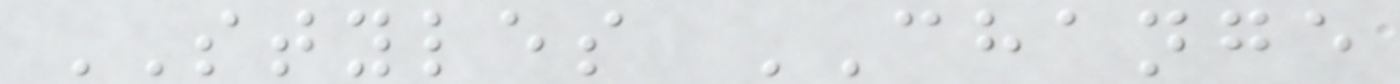STYLES CHANGE
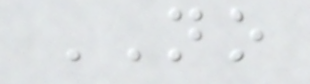NO
